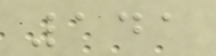141
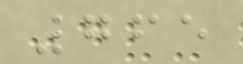765
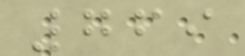769
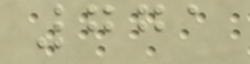771
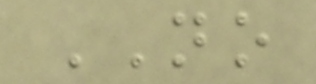NO
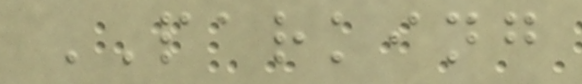PARKING
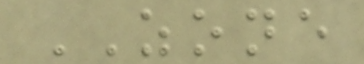ZONE
